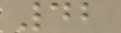42
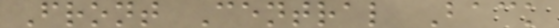Front Central Back
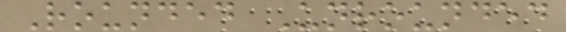Rounded Unrounded
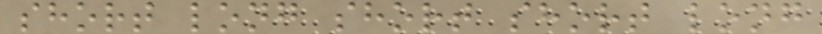short long short short long
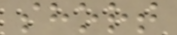short
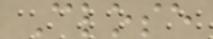Close
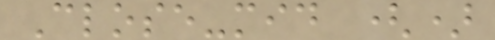Close-mid ()
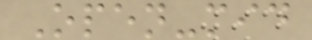Open-mid
